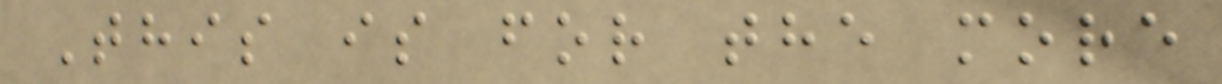This is for the more
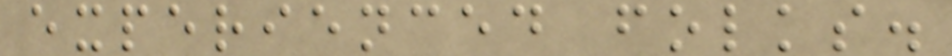experienced folks.
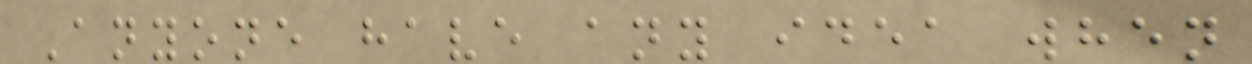Anyone have any idea when
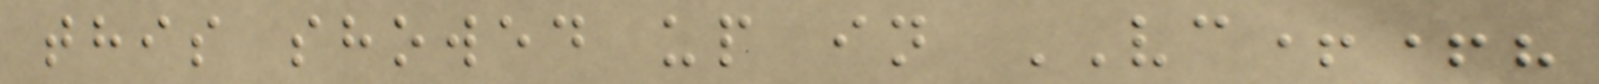this showed up in VC++?
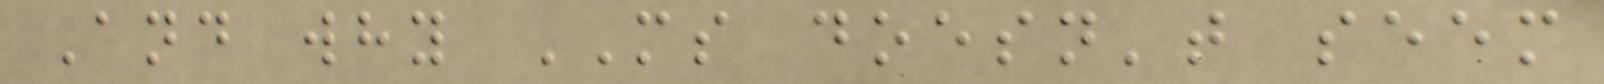And why MS doesn't seem
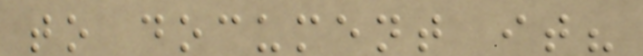to document it?
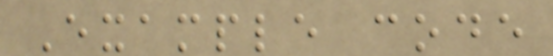Example code
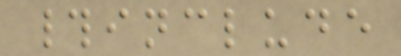#include
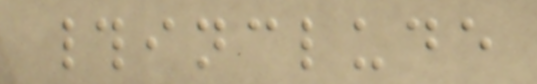#include
